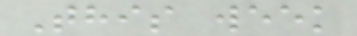This week
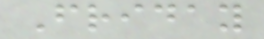Friday
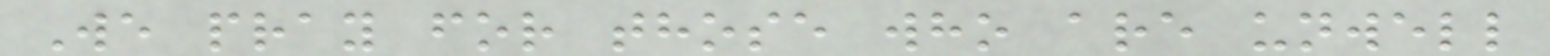We pray for those who are unwell
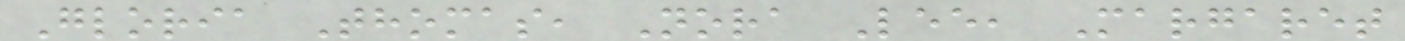Gloria Thomas, Nora Lee, Margaret
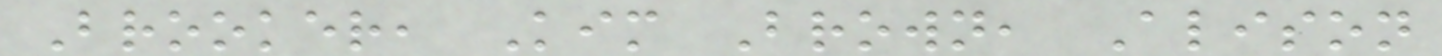Brooker, Kim Brown, Alison
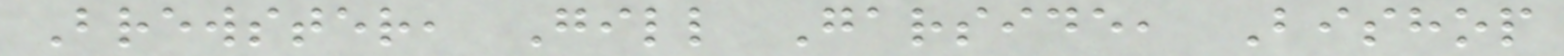Brewster, Gill Garside, Bishop
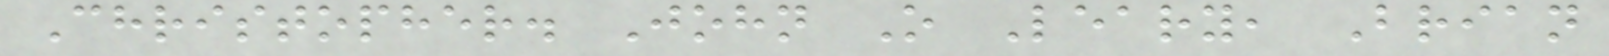Christopher. John O Leary, Brian
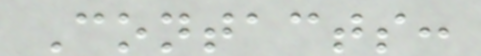Contacts:
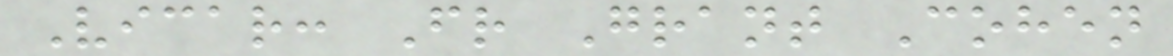Vicar: Fr Grant Cohen
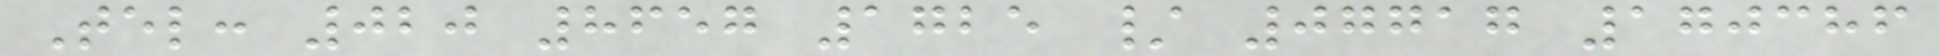Tel: 020 8657 1725 / 07717 170386
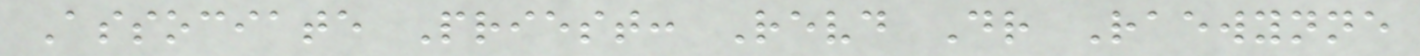Associate Priest: Revd Dr Raewynne
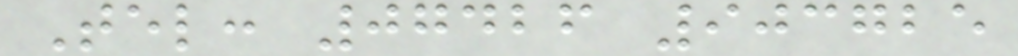Tel: 07426 903725
